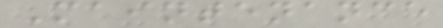Maintenance
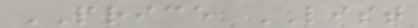PRICE LIST
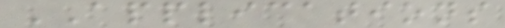APPLICATIONS
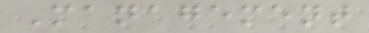Management
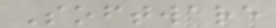Software
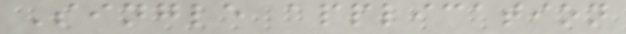Single application
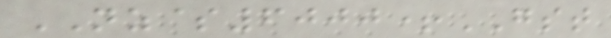NZ$6000+GST
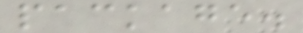package.
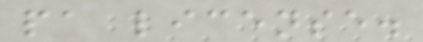pa license.
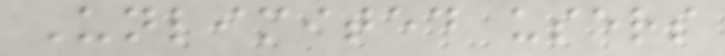Unlimited users
